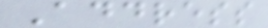Address
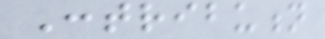Contribution
